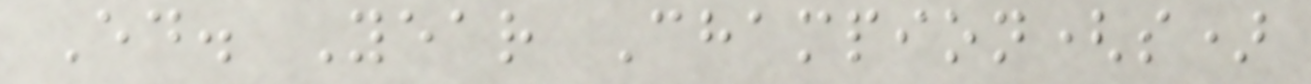Ed. Year Champion(s)
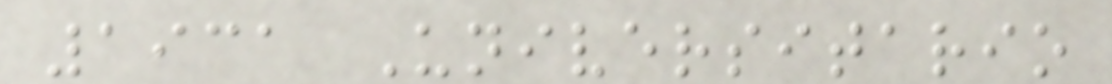1931 Universitario
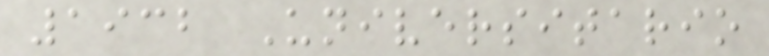1932 Universitario
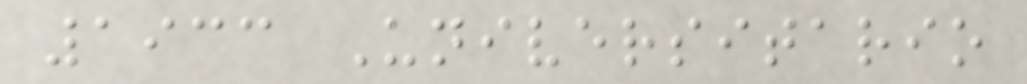1933 Universitario
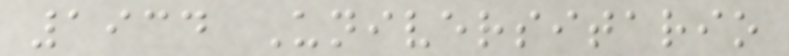1934 Universitario
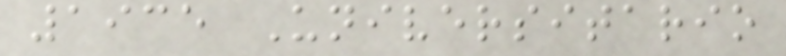1935 Universitario
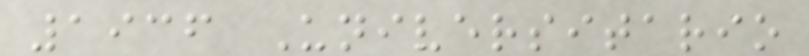1936 Universitario
